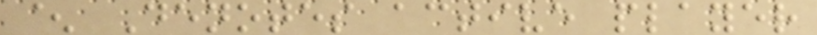^ Denotes active player
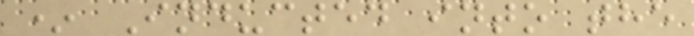* Inducted into the
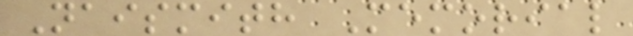Naismith Memorial
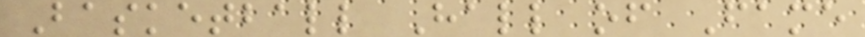Basketball Hall of Fame
